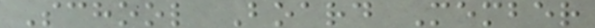School Board Member
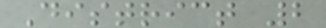District 2
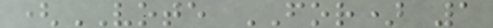(VOTE FOR) 1
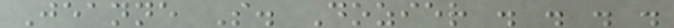Jeanne S. Dozier . . . .
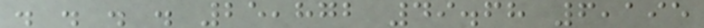. . . . 25,872 49.68 6,195
